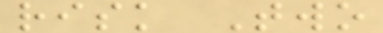risk Two
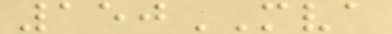150MVA
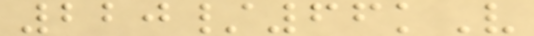220/66kV
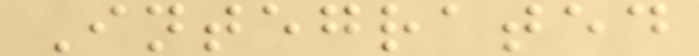Integrated
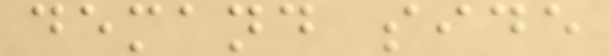demand side
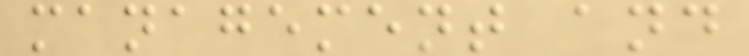management and
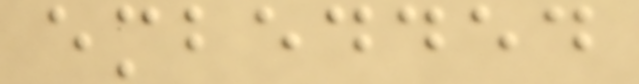embedded
